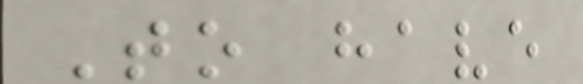To have
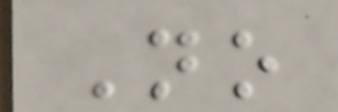No
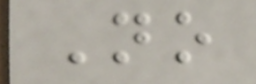No
